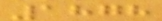1878
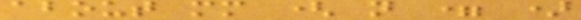about mm ( n = )
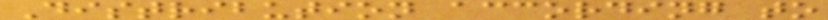Distribution according to
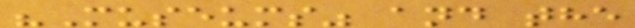"Museums" and the
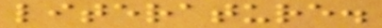literature.
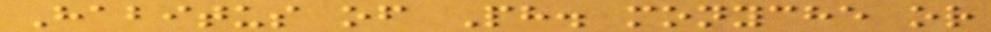Habitus of Ph. monyche or
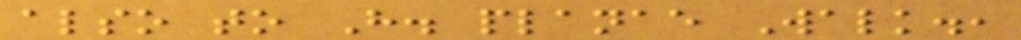also to H. planae Walk.,
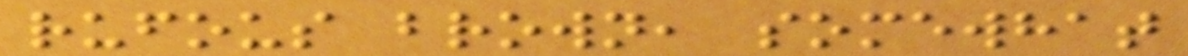rufous brown, somewhat
